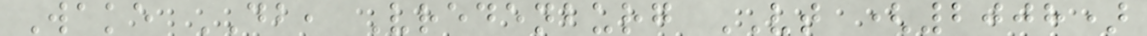Wake DB, Vredenburg VT (2008)
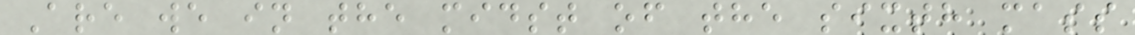Are we in the midst of the sixth mass
